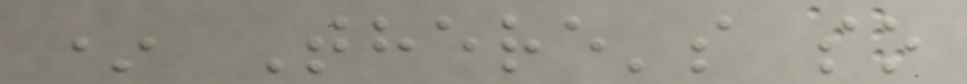* There's so
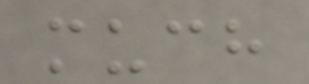much
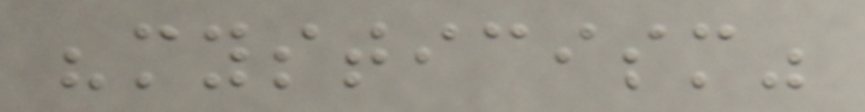"mysticism"
